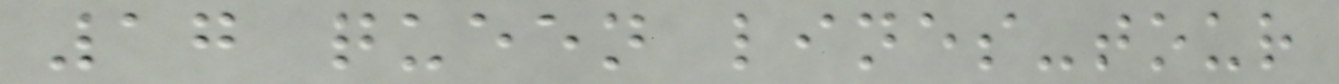17 queen lines-tour
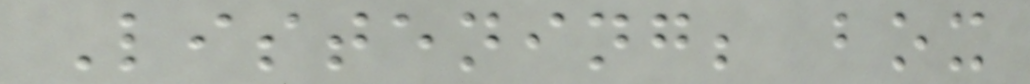Listening; box
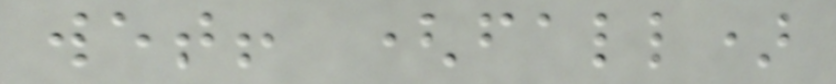wet! (fall)
